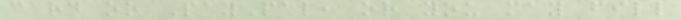card or PayPal, or you may fill
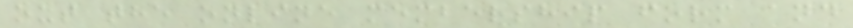out the online membership form and
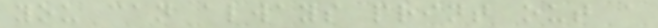you can always print out a
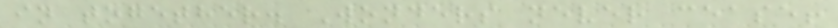in together. Wonders never cease!
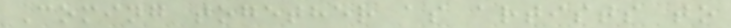Coming together as artists to
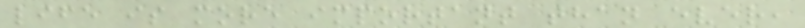life is more important than ever,
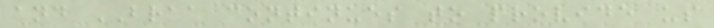and BRAA continues to provide us
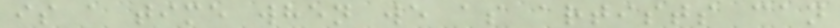is a time when we as artists can
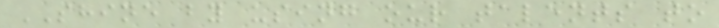SHINE by using our talents to
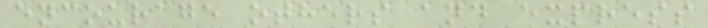encourage others and express
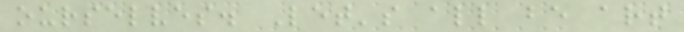ourselves. Let's all be art
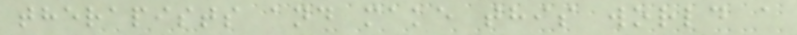therapists and make this world a
